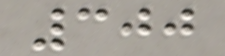300
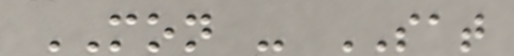MON - SAT
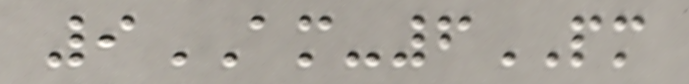9AM-6PM
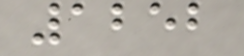1252
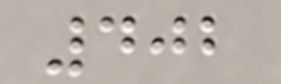402
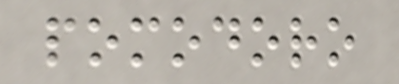pomodoro
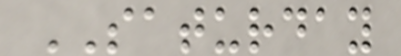SATURDAY
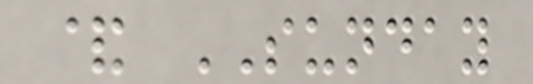& SUNDAY
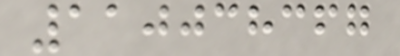110038367
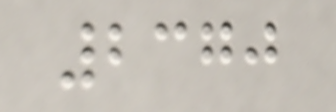2370
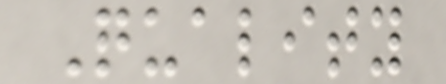Quality
